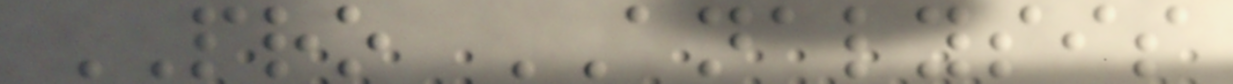PRO ANALYSIS
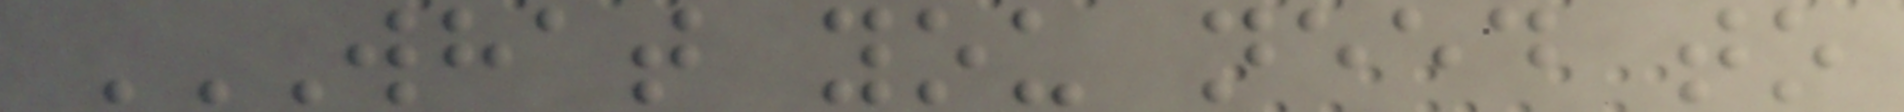WHAT YOU NEED TO
